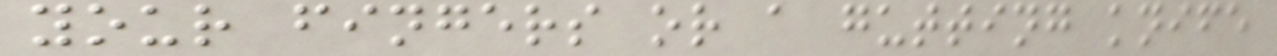your fingers or a gutting knife
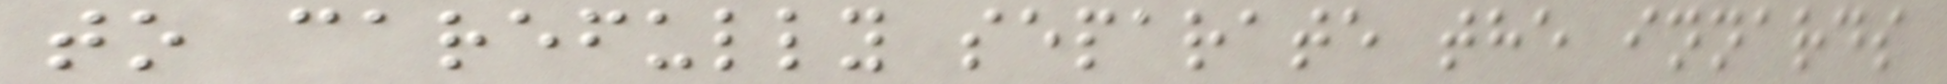to carefully separate the innards
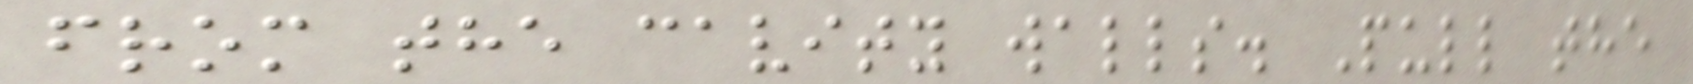from the cavity walls. Pull the
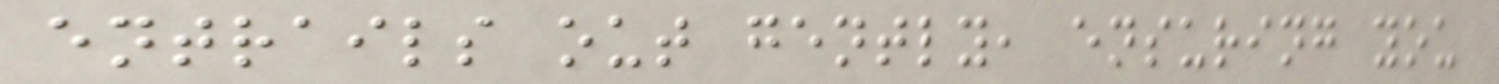entrails out gently, ensuring you
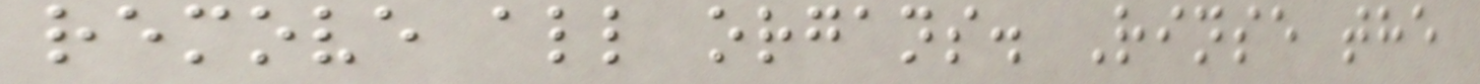remove all organs. Rinse the
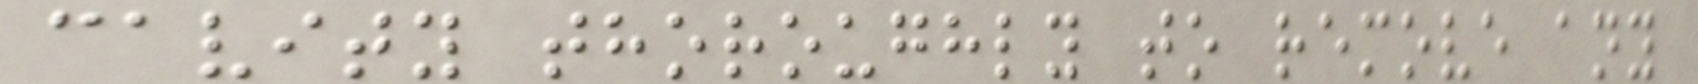cavity thoroughly to remove any
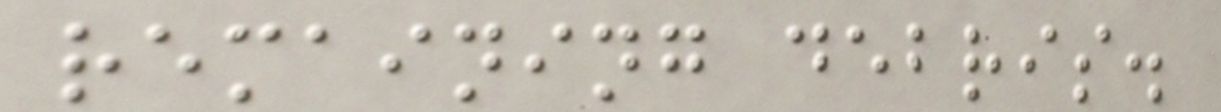remaining debris.
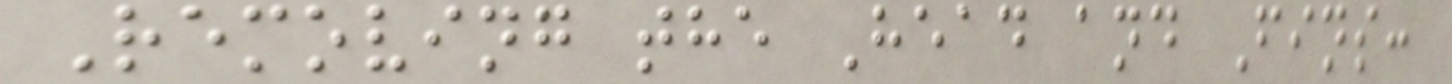Removing the Head and Fins:
